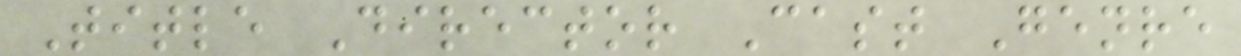Title Director Cast Genre
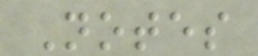Notes
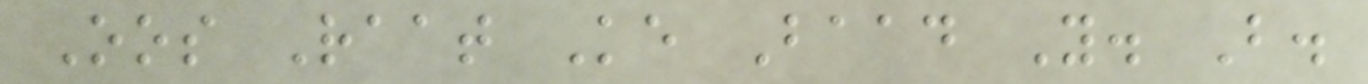Oos Raat Ke Baad Y. B.
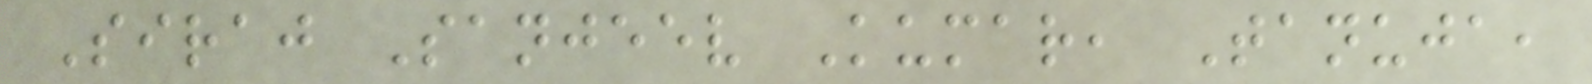Siraj Sanjeev Kumar, Tanuja,
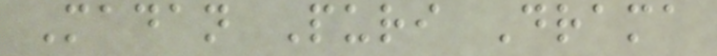Madan Puri Drama
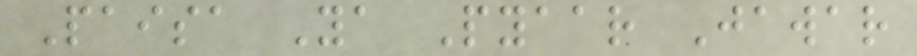Paisa Ya Pyaar Jawar
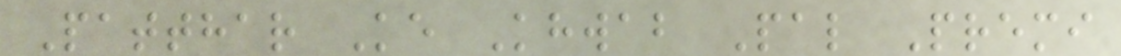Patthar Ke Khwab Pal Premi
